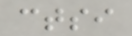ctsi
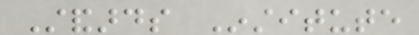Standards Institute
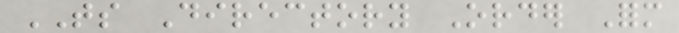TS Directory Order Form
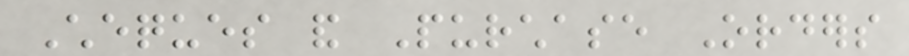Cheques and Purchase Orders
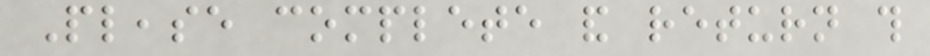Please complete and return this
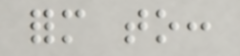form to:
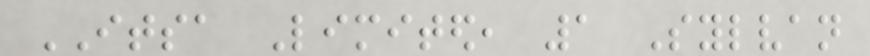ITSA Limited, 1 Sylvan
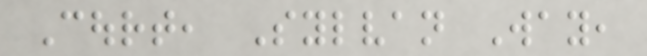Court, Sylvan Way,
